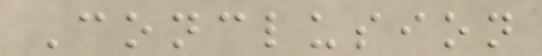Conclusion
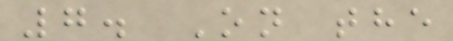7. On the
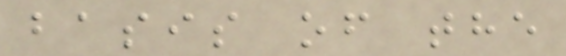basis of the
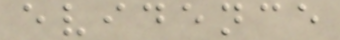evidence
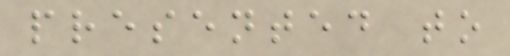presented to
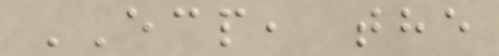ECP, the
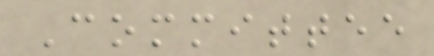Committee
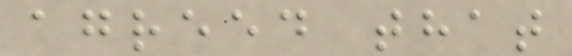agreed that
